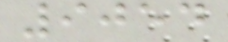9054
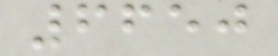6650
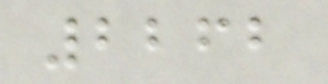2262
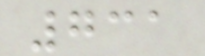731
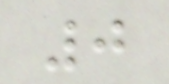0
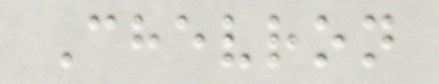Chevron
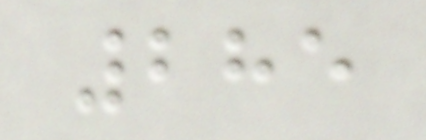285
